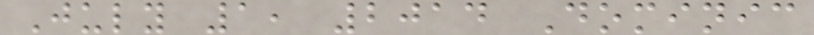July 1, 2014 Dominic
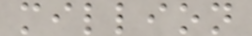million
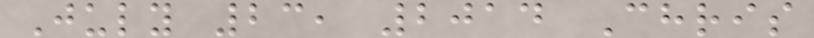July 23, 2014 Chris
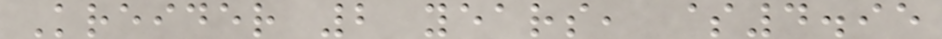Kreider 2 years, $4.95
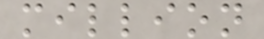million
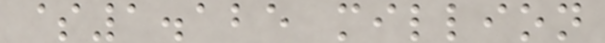$1.125 million
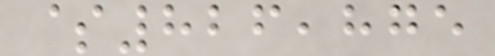$826,875
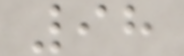98
